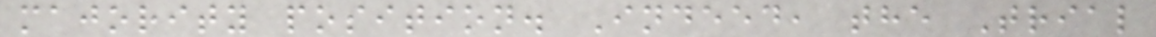majority position. Indeed, the Trial
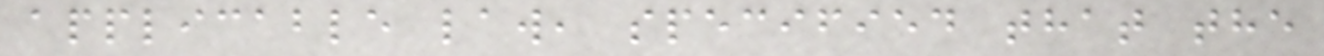applicable law, specified that the
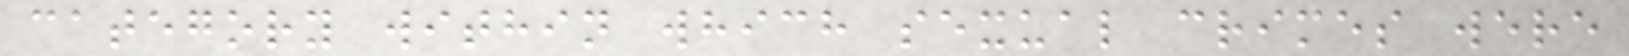category within which sexual crimes were
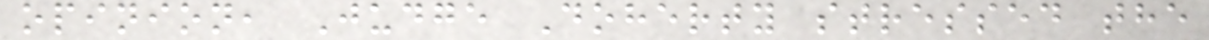opinion, Judge Doherty stressed the
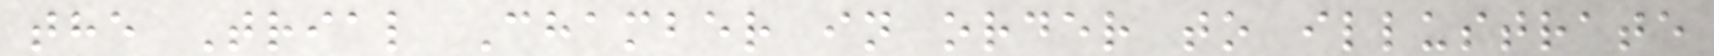the Trial Chamber in order to illustrate
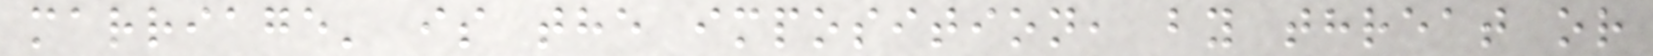marriage' is the imposition, by threat or
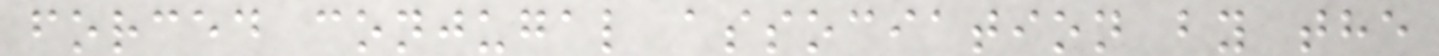forced conjugal association by the
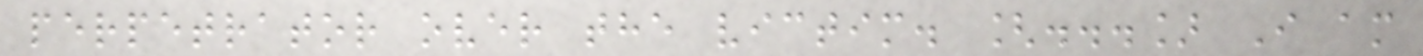perpetrator over the victim. [...] I am
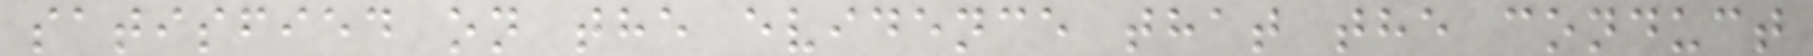satisfied on the evidence that the conduct
